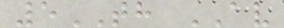5TH AV
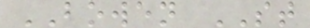BOWEN ST
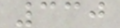330
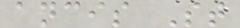ancis St
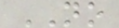NO
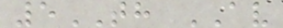5TH AV
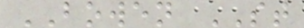BOWEN ST
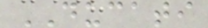DUCATI
